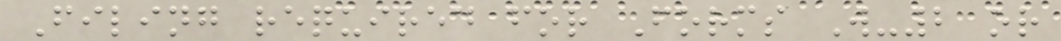Filing required for Forms W-2 or
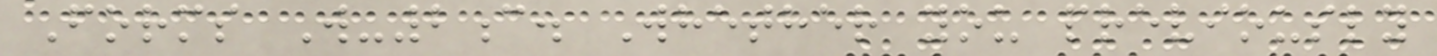Forms W-2c. Whether you previously
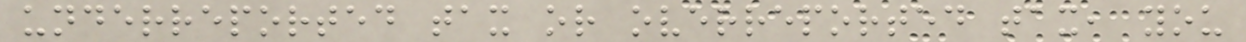underreported tax or overreported tax, you
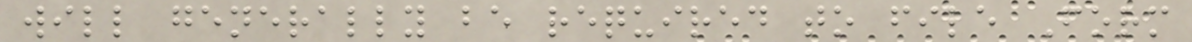will generally be required to file Form
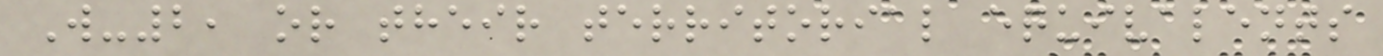W-2, or their territorial equivalents
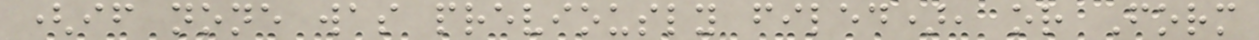(if none was previously filed), or Form
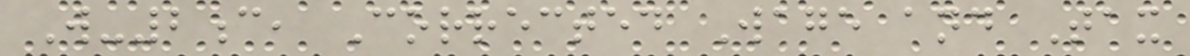W-2c, Corrected Wage and Tax
